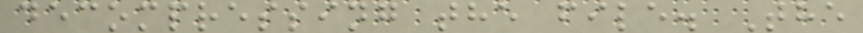decompressing the file. The
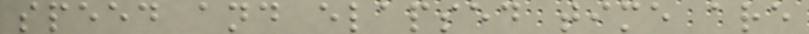speed and elapsed time are
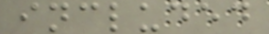included
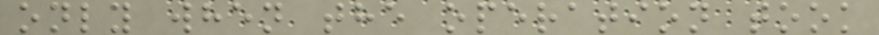only when the operation took
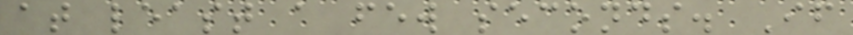at least a few seconds. If
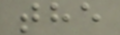the
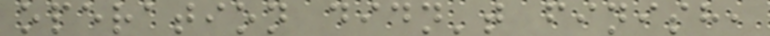operation didn't finish,
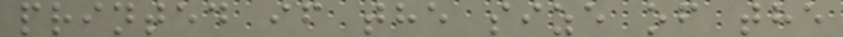printed if the size of the
